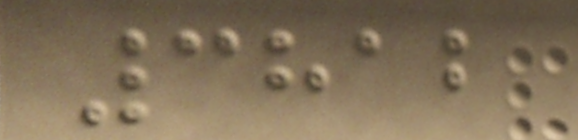3812
